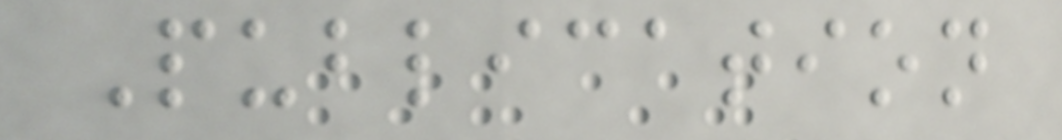Publication
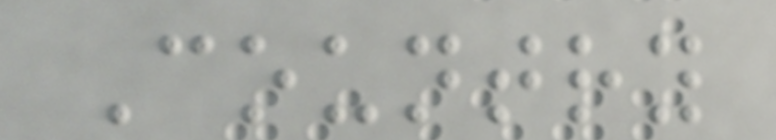Country
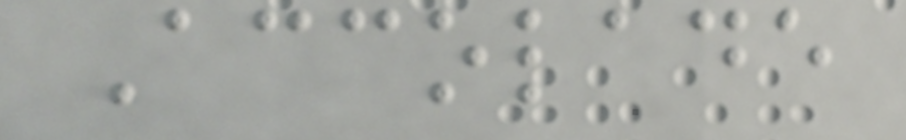Accolade
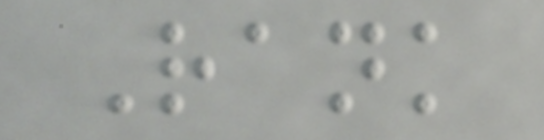Rank
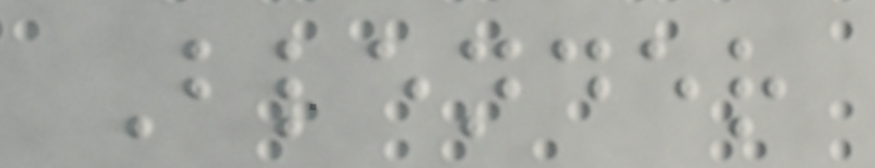Blender
